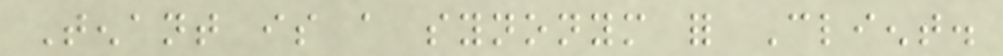Tenant is a synonym for Client.
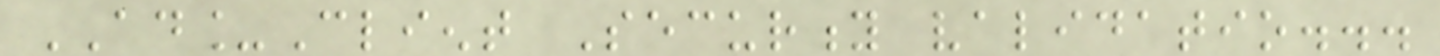AD_Client Security validatio...
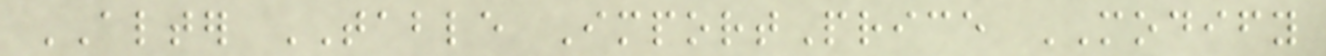ALTER TABLE ImportPrice MODIFY
